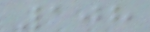108
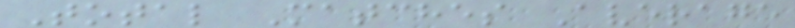Total Matches Average
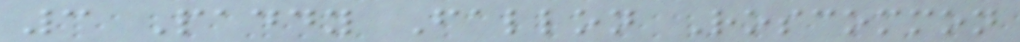3 Paddy Fallon Roscommon
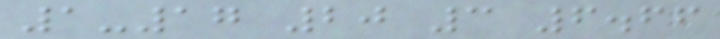1-17 20 3 6.66
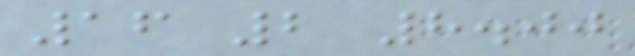16 2 8.00
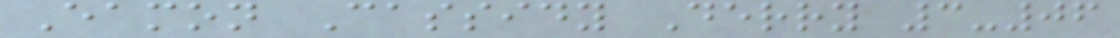Eamon Cassidy Derry 3-06
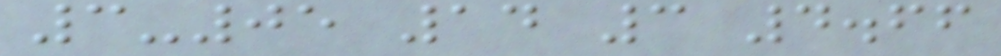3-05 14 3 4.66
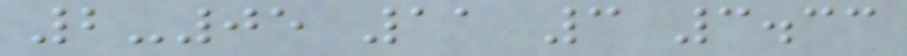2-05 11 3 3.33
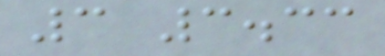3 3.33
